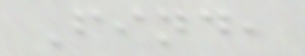Find,
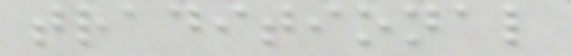traditional
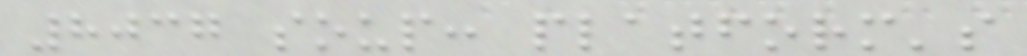8037 soup: platform's
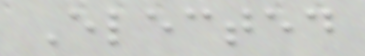Elected
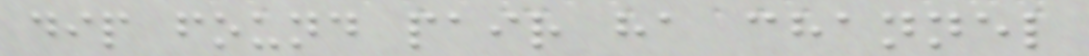dip found pair ha channel
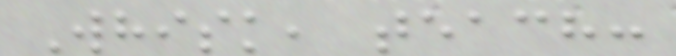Whisk, teach:
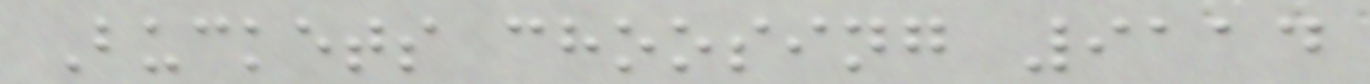Buckets choosing 9114
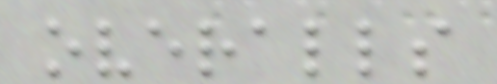overalls
